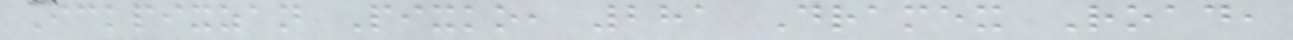Ickpixzan Pixko, 281 Dramex Road,
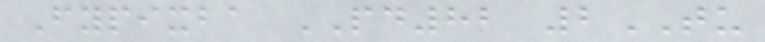Fypixba PD82 2TU
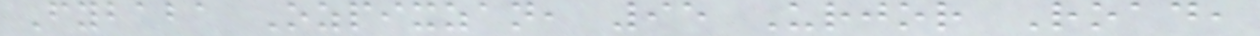Fybaba Ozpixzan, 95 Urjor Road,
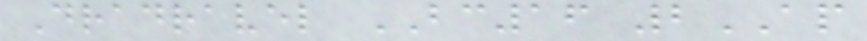Dradravel BC16 2AP
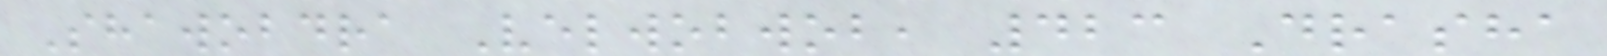Shawobdra Velwobwob, 423 Drasha
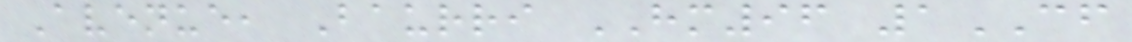Avenue, Baurri HM96 1CF
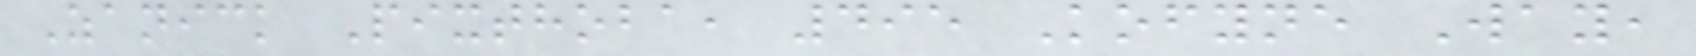Zanick Pixthoba, 495 Kofyne Way,
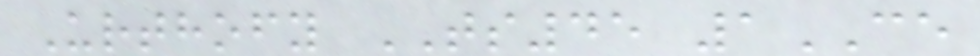Urthofy TS45 1CE
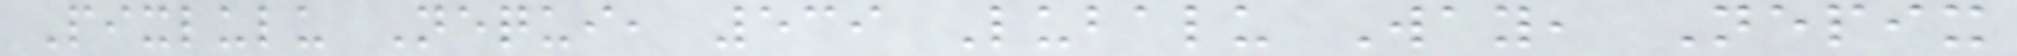Pixlulu Nequi, 539 Lubalu Way, Nepix
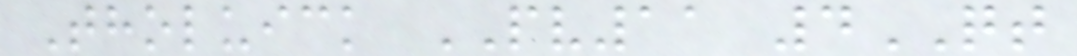Tholuick PV11 4QT
